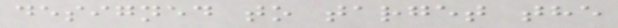designed to target the
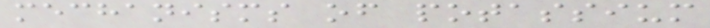mechanisms of potassium
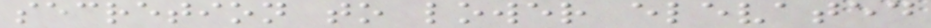secretion to lower elevated
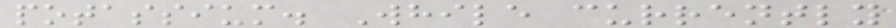potassium. While currently
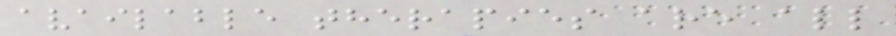available therapies are all
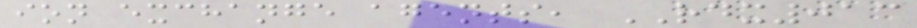ion exchange agents, RDX013
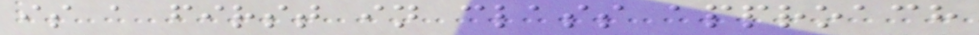is a first in class approach
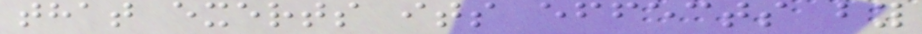that exerts its effects by
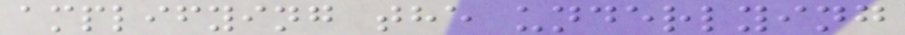amplifying the underlying
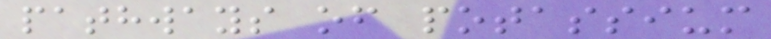pathways of potassium
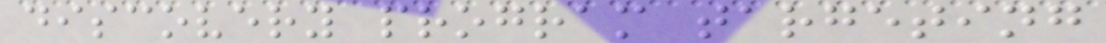discovery program targeting
